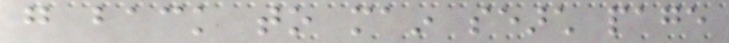go back to main search page
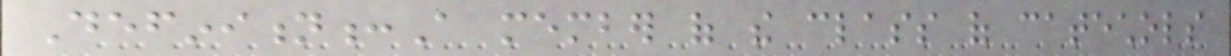Definition:A member of the class of catechols
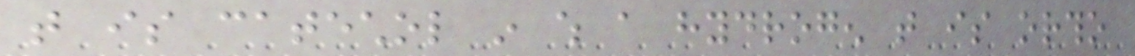that is catechol in which a hydrogen that is ortho
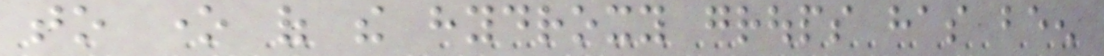to one of the hydroxy groups has been
